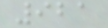921
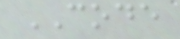CODE
